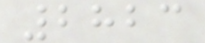2823
